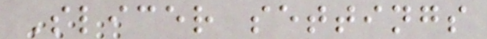Slicer settings
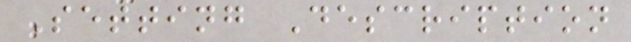Setting Description
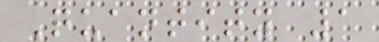Quantity 1
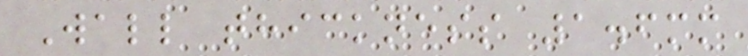Wall thickness 1.6mm
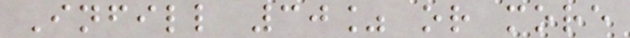Infill 30% or more
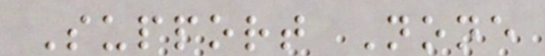Support None
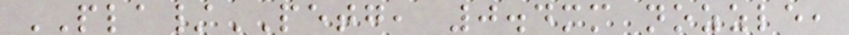PLA/PETG, 0.4mm nozzle,
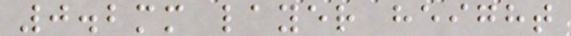0.2mm layer height
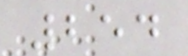254
